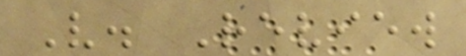V. Review
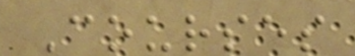Courses
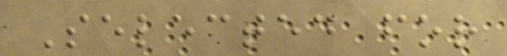Selected for
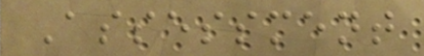Assessment
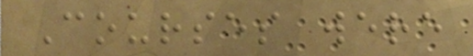Courses were
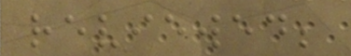reviewed;
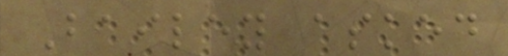Bailey asked
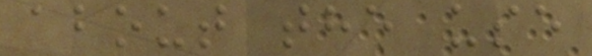about the use
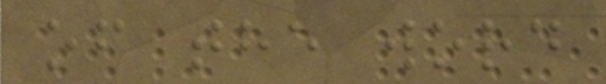of the word
